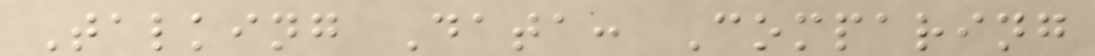Talking Data: Comparing
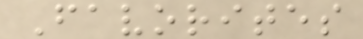Favorites
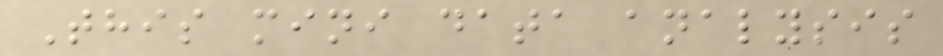This mini data analysis
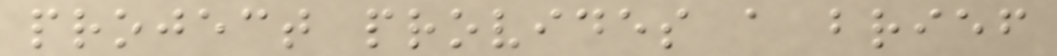project provides a brief
